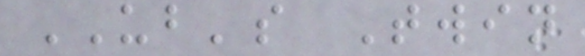UB's Twin
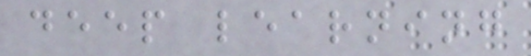deep learning
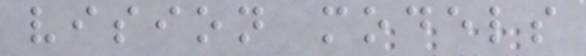vision models
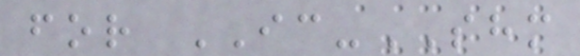for IC-SHM
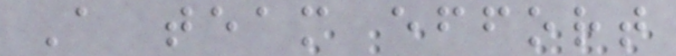A team effort
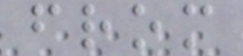from
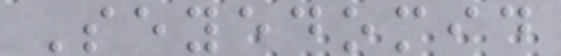Seyedomid
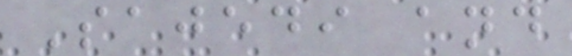Sajedi and
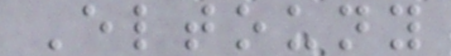Eltouny
